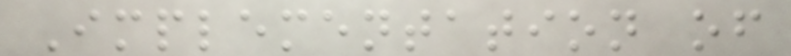Implementation of
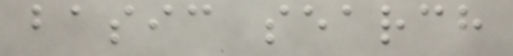basic search
